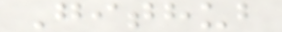Github
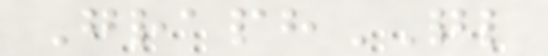GraphQL
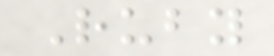Ruby
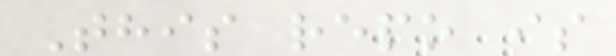This repo is
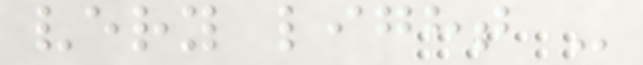very light -
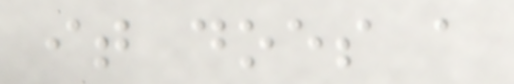it does a
